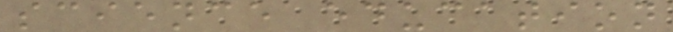science education
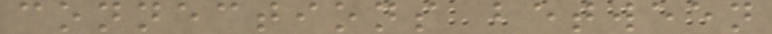connections between
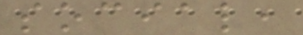social,
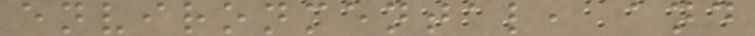environmental, and
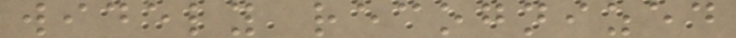widely recognized
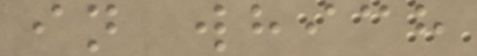in which
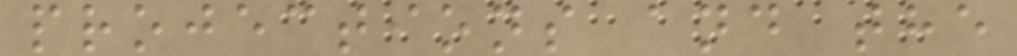projections and the
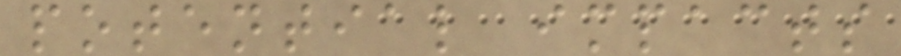potential impacts
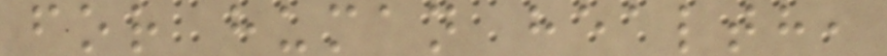for human health,
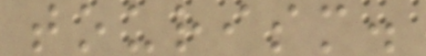tourism.
